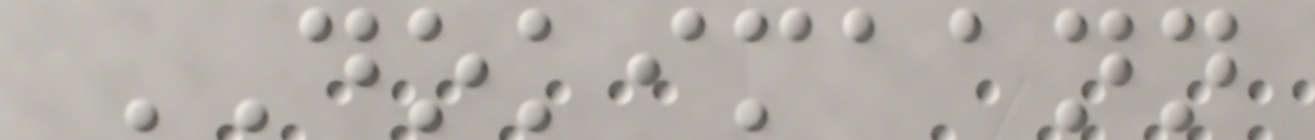DOKIMAANN
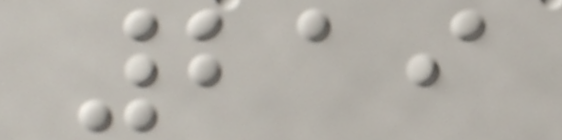219
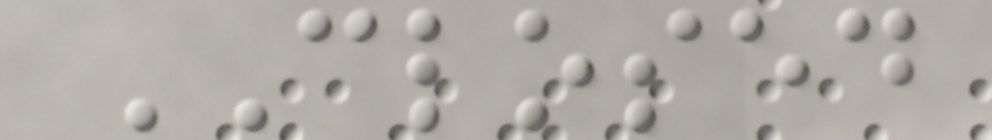CLOSED
